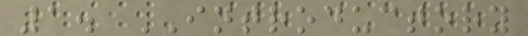1. INTRODUCTORY
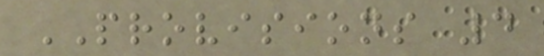PROVISIONS 4
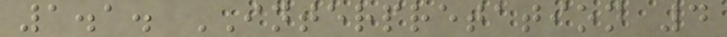1.1. INTERPRETATION 4
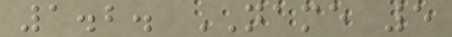1.2. NAME 5
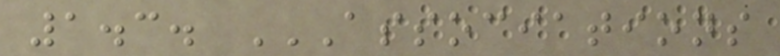1.3. ASSOCIATIONS
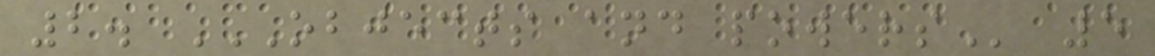2. OBJECTS AND POWERS 5
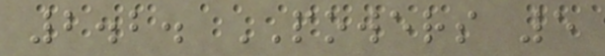2.2. POWERS 5
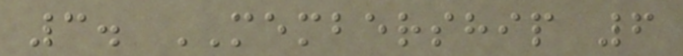3. MEMBERSHIP 6
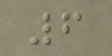6
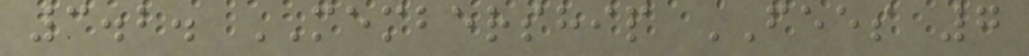3.2. MEMBERSHIP FEES 7
